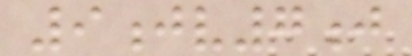9jv7j
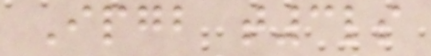Ipgb t3ls
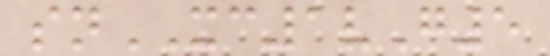snXC1vG5
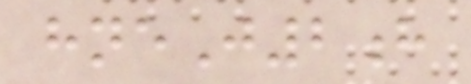hneJ2h
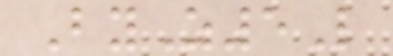ByZ5L
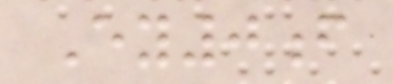Ey0f
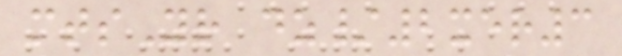mtsYr dz/2xer3
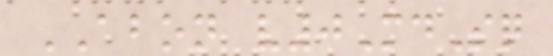ABON v0MdSq
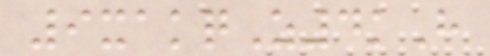9xakqZ4kH
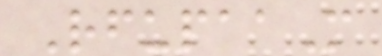RfupaaM
